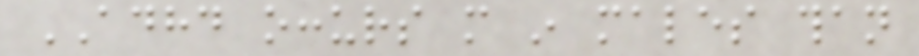ADHD occurs more in males than
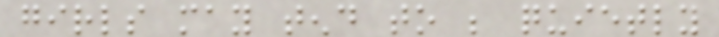girls may tend to be quietly
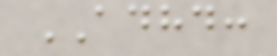ADHD:
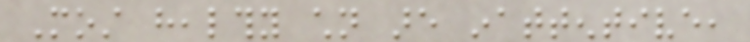Most healthy children are inattentive,
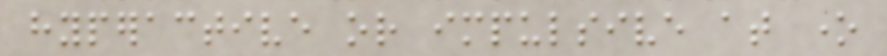hyperactive or impulsive at one
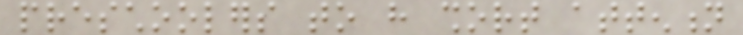preschoolers to have short attention
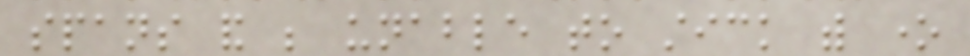spans and be unable to stick with one
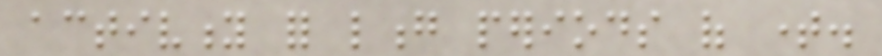activity for long periods of time.
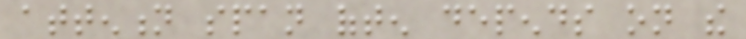attention span often depends on the
